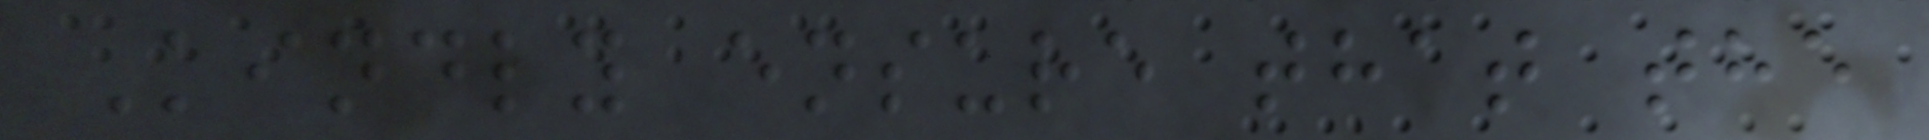Kindly ensure that the
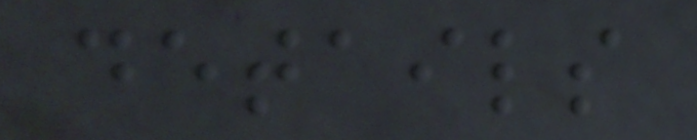details
